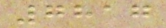7817
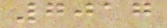7017
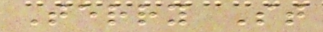Terry St
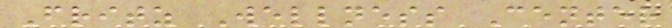Fritz Wellness Center
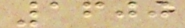1600
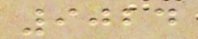9024
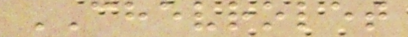CHEVROLET
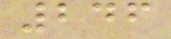246
